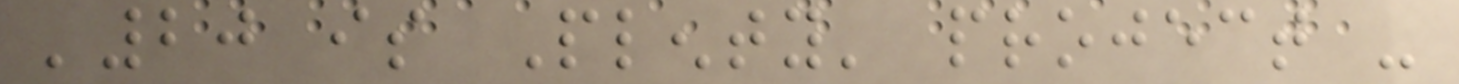'20 is Plenty' project -
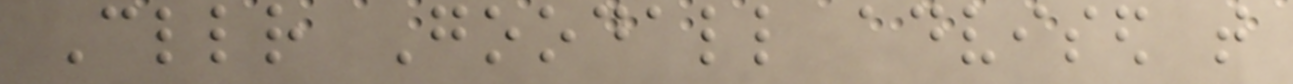Cllr Goodall advised that
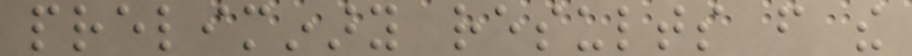preliminary results from the
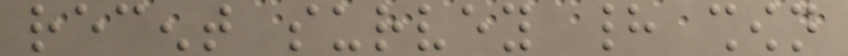recent survey had shown
